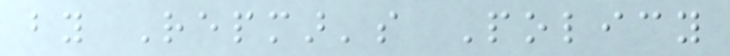by Repmar's Policy
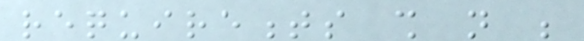requirements shall not be
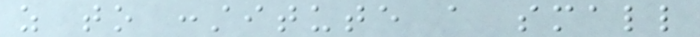as to constitute a small
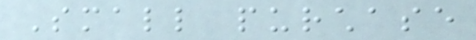Small purchase
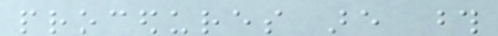procedures are those
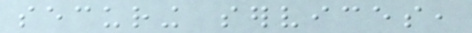securing services,
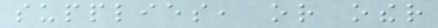supplies, or other
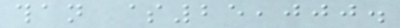than $25,000.
